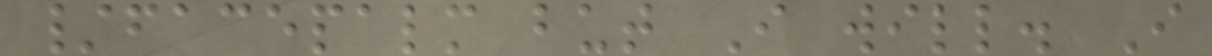/facepalm but I will. I
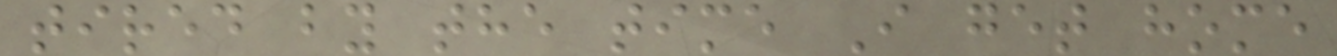tired by the time I get home
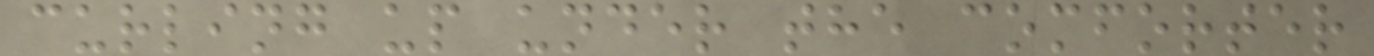curling up under the comforter
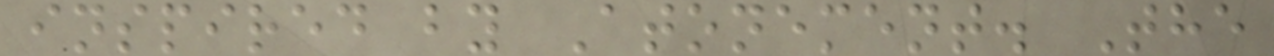inspired by Atonement. The
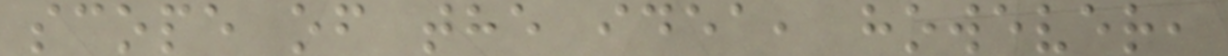scope of the idea, however,
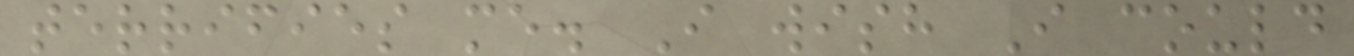terrifies me. I wish I could
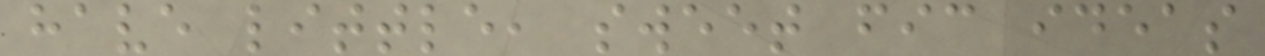have little, sweet fic ideas
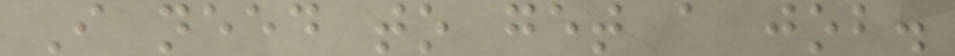I need to get a job.
